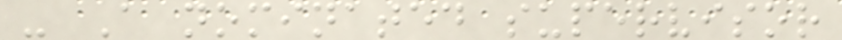- A nominated supervisor
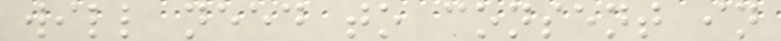will need to consent in
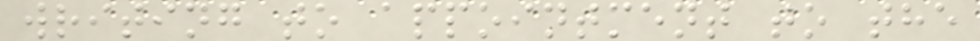writing to appointment to the
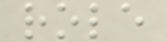role
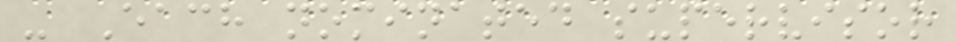- Each nominated supervisor
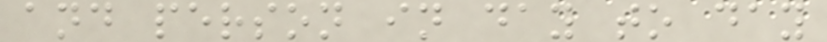and person in day to day
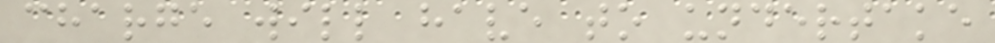charge will have to undertake
